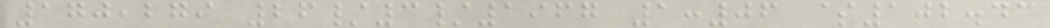170,279 26/3/1967 1:06 $102.43
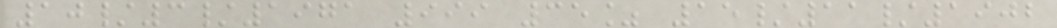10/3/1971 999 35% 15/11/1902
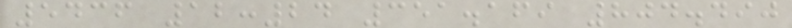5436 12:24 351.169 804.490
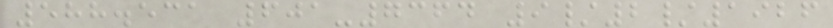588.531 601-7364 9/2/1926
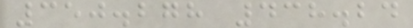350.278 438.24
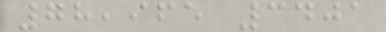78,965 3401
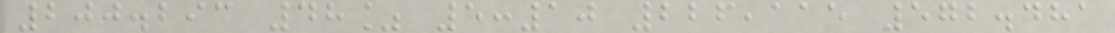200.293 48% 5:10 226,115 572.481
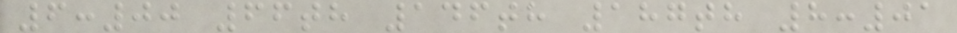6:00 66th 146th 187th 8:01
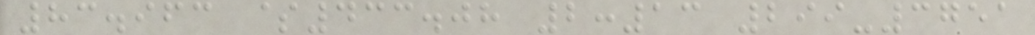83.963 $433.08 2:13 299-3751
